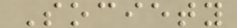Society
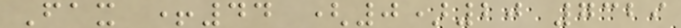Fax +44 (0)20 7329
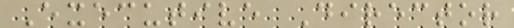Executive Director
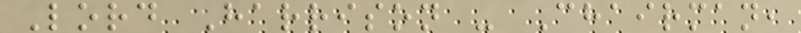Lord Harrison - Chairman,
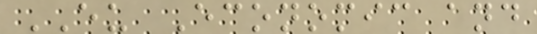EU Economic and
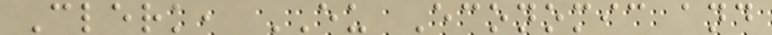Clerk, EU Economic and
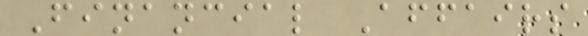Financial Affairs
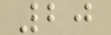20
